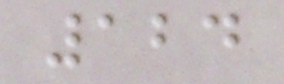124
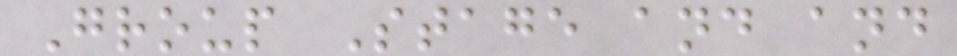Group Stage and and
